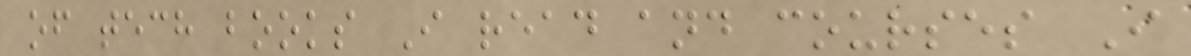of tech books I read and courses I
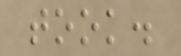took.
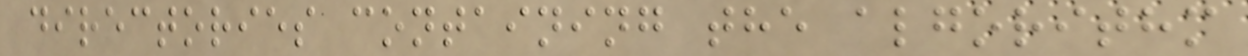directories containing the algorithm
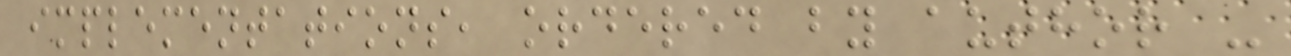implementations, ordered by author -
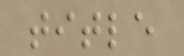title
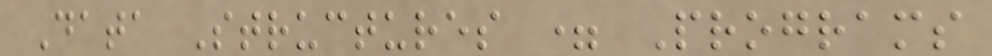Data Structures = Programs
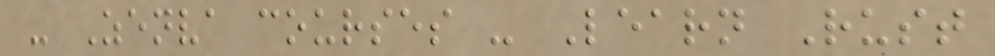- Zenva courses - Learn Rust
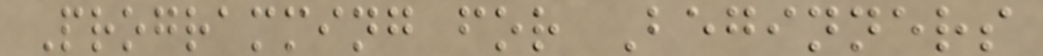Programming for Beginners
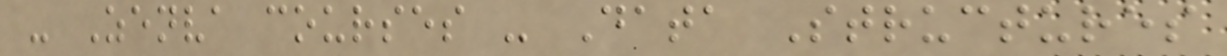- Zenva courses - Data Structures
